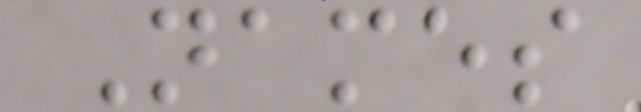Names
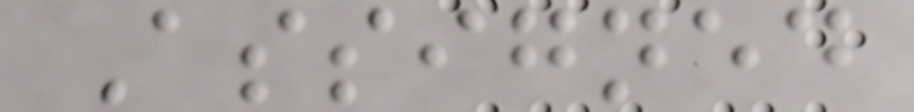Assigned
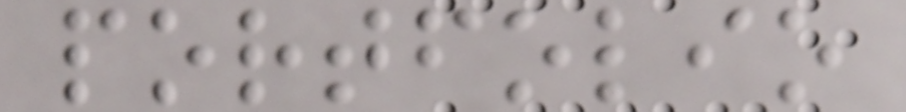portfolio
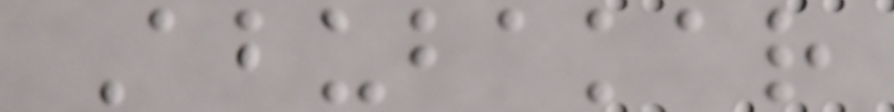Abubakar
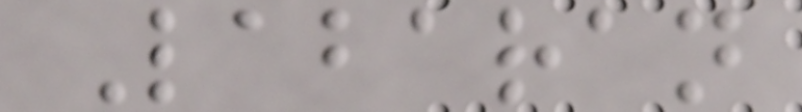Labaran
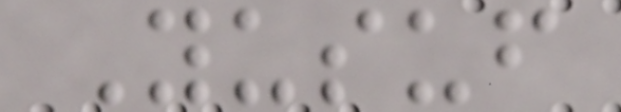Yusuf
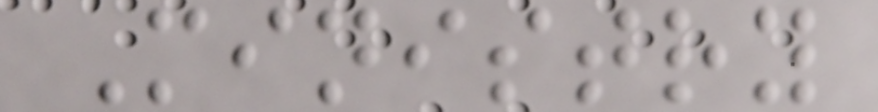Ministry
